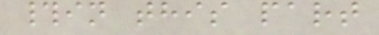#in this part
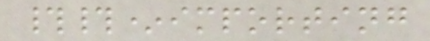##*importing
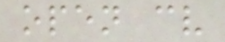open cv
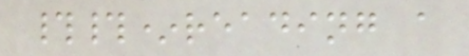##*reading a
